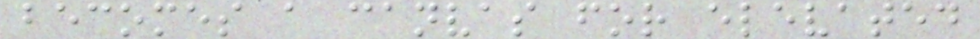becomes a canvas for elevated
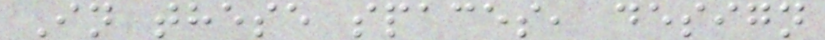In these spaces, design
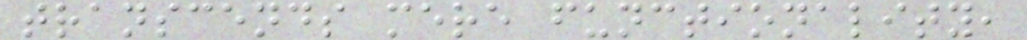transcends mere functionality,
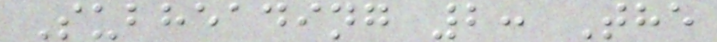Subheading 2: The
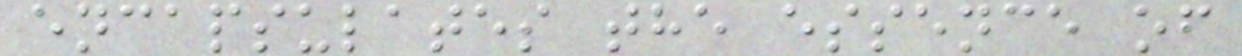encapsulates the essence of
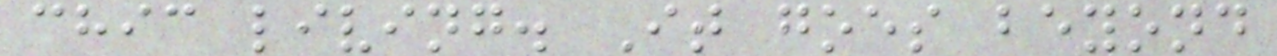chic living. It goes beyond
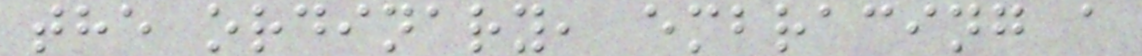the ordinary, embracing a
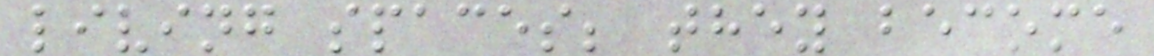living spaces; they become
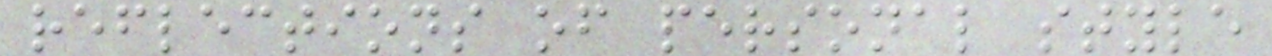reflections of personal style
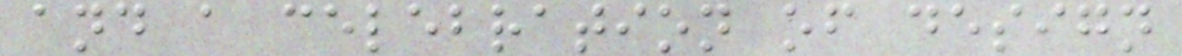and a celebration of design
